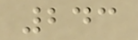243
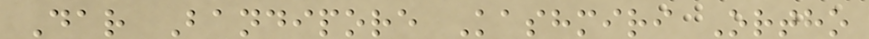Dar Bandipore Kashmiri Ortho
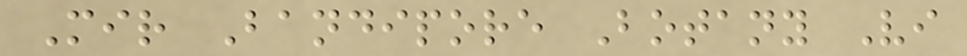Mir Bandipore Botany Vi
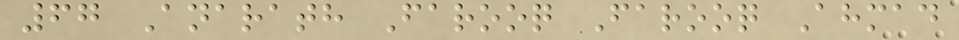67 Anarath Farooq Farooq Ahmad
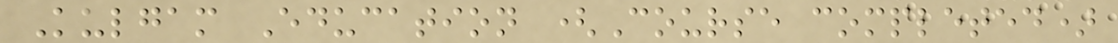Kulgam Education (Course completed)
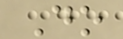Do
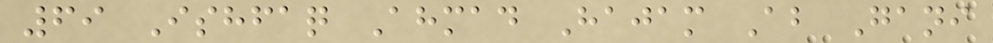69 Ishfaq Ahmad Hajam Ab Gani
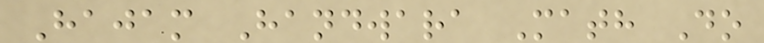Hajam Handwara Math Do
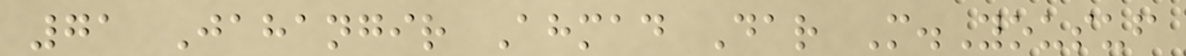71 Jahangir Ahmad Dar M.Yousuf
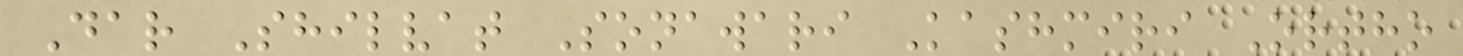Dar Shilvat Sonawari Kashmiri Ortho
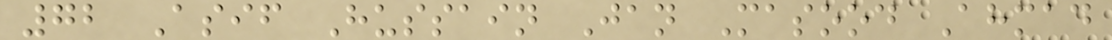72 Asif Hussain Jan Masood Ahmad
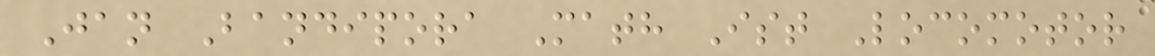Jan Bandipora Math Ist Locomotor
